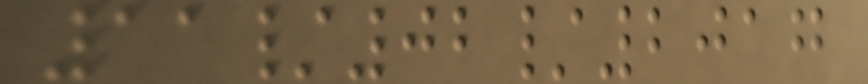11/02/2017
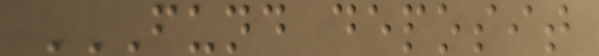FUND DEPOSIT
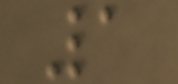1
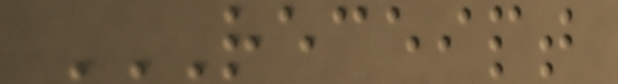RECEIPT
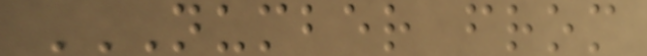NUMBER FROM
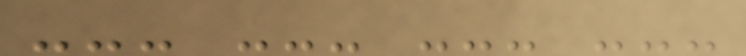--- --- --- ---
